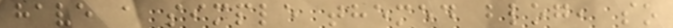have a simple themed blog, so
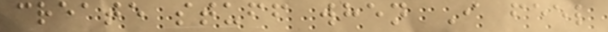create stuff when I feel
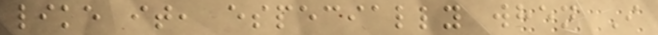like it, especially when I
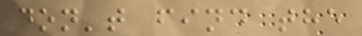don't find the
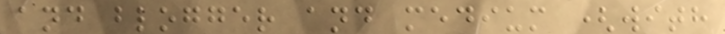and blogger and medium (with
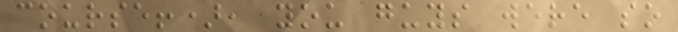course!), you guys were so
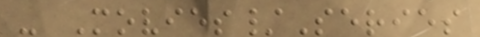- Movies/Series
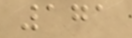171
